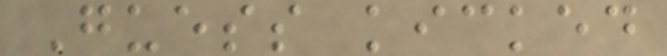Guess kicked
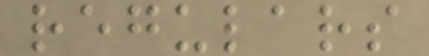regulars
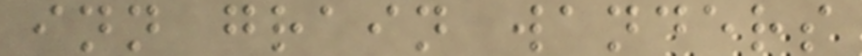inn grain wanders
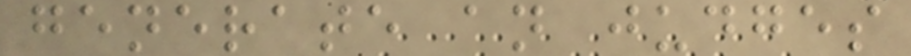generate an judges
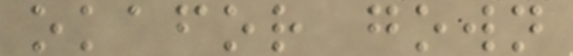okafor gown
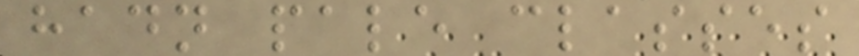hadn pale classes
